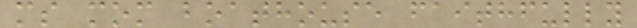ms mom boathouse faithfully
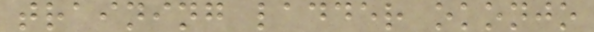training ladder okonjo
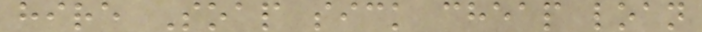hire Soap sick cheap loan
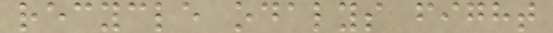recycle odalys fight
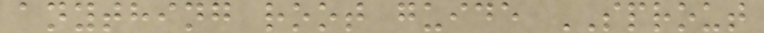anything root guide SPROUT
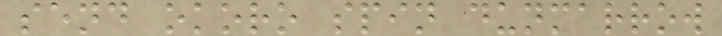send okoro spin dunmarrow
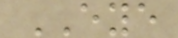EYE
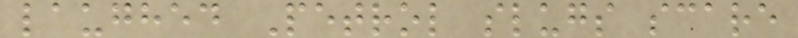laughed Petrol slugs scare
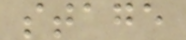stage
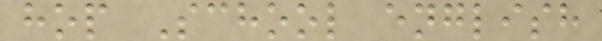hop School english
